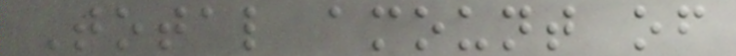Total amount of
